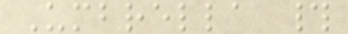Umbrella #
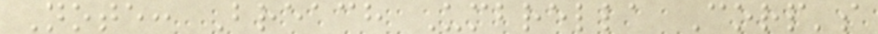Note: Breach Umbrella Corp's
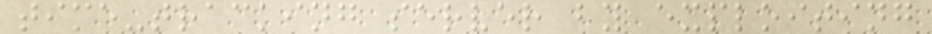time-tracking server by exploiting
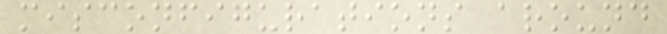misconfigurations around
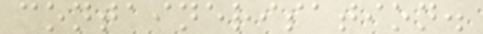containerisation.
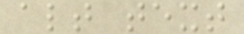alt text
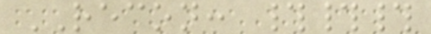RECON: ###
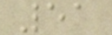51
